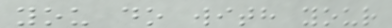you do with your
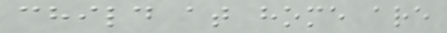child at home are
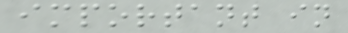important in
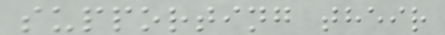supporting their
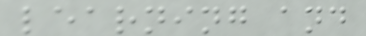learning and
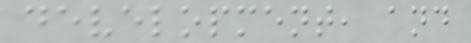development, and
